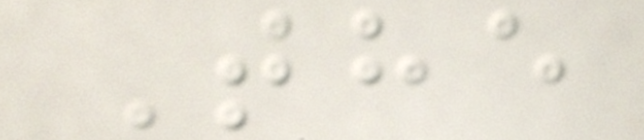The
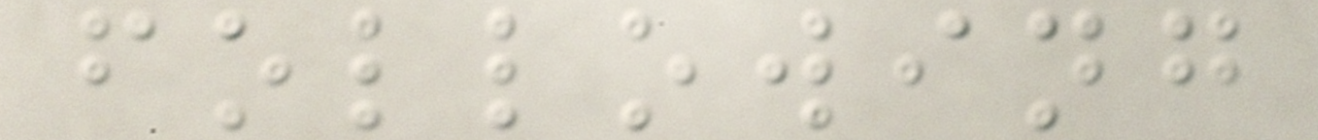following
